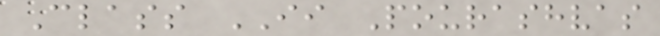Class II Pourashvas
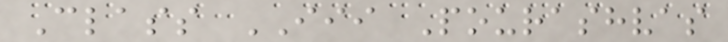Class III Pourashvas
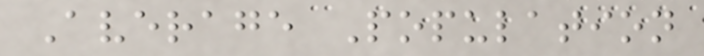Average Population
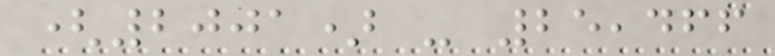(2001) - 25,466
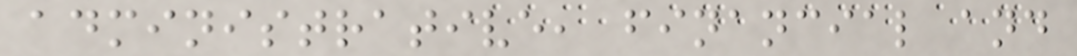administrative, financial and
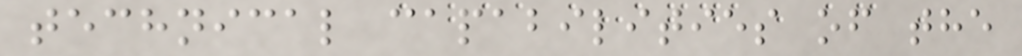technical capabilities of the
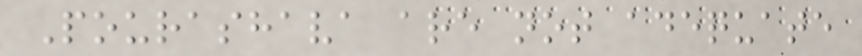Pourashava are not adequate
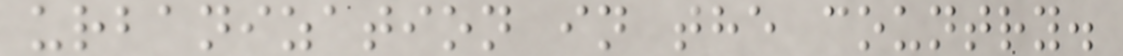urbanization in the country.
